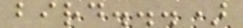bird...)
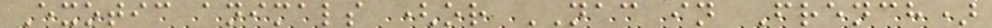Exotic animals (or NAC in French)
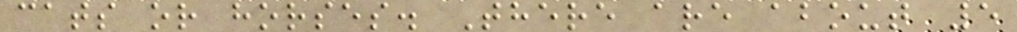cats or horses. There are about 5
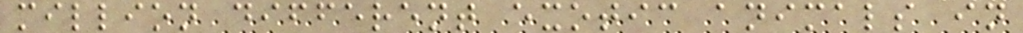million different exotic animals in
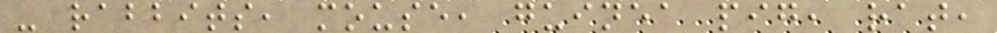- rabbits, mouse, guinea pig, rat,
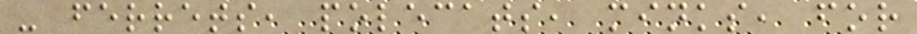- ferrets, polecats, minks, for
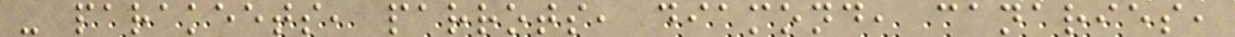- parakeets, parrots, diamond, canaries,
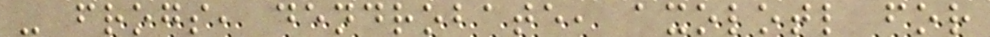- frogs, dendrobate, axolotl for
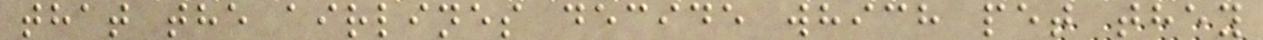that the airlines decide which pet they
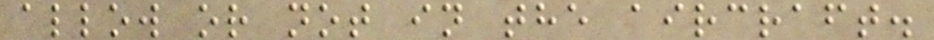allow or not in the aircraft.
